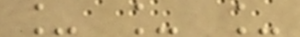_ _ _
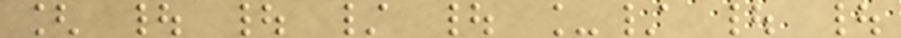[ | | / | _/ | |
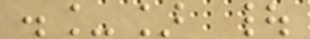._] |
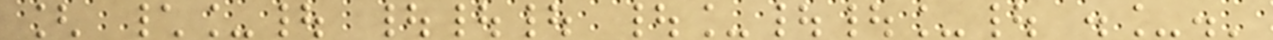[ \_| ||| |_||_| ._.'
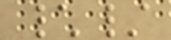\/
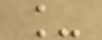_
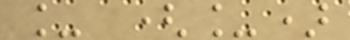_ (_)
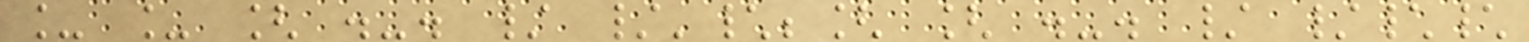_ _ [ .-. / /'\;[ [ .-. / /\\
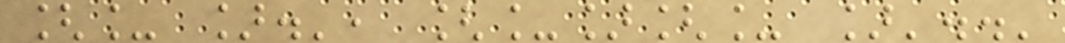[_ ].', [_][_ ]'..'
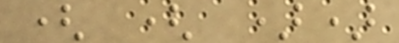( ( ))
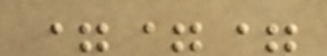===
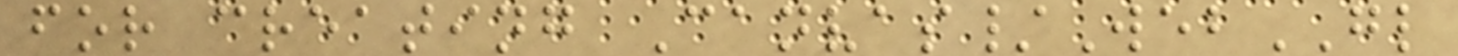for creating Canvas/WebGL
